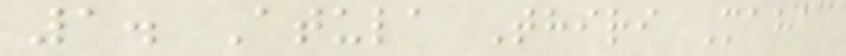1. Atula Thiri Maha
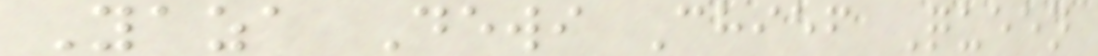Yaza Dewi Chief Queen
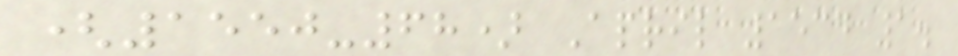(1550-68) April 1534 1.
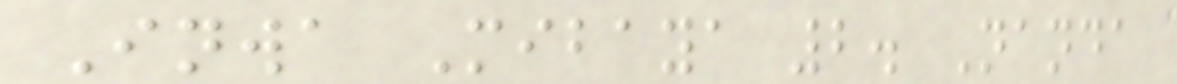Inwa Mibaya 2. Nanda
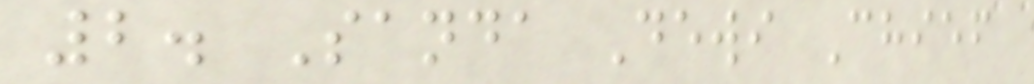2. Sanda Dewi Chief
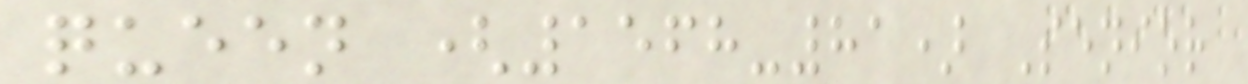queen (1568-81) Senior
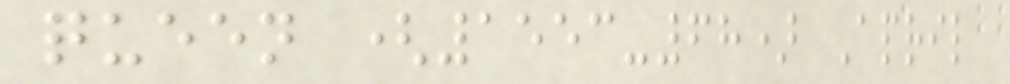queen (1553-68) April
